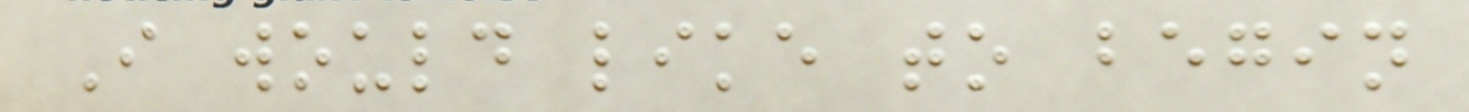I would like to begin
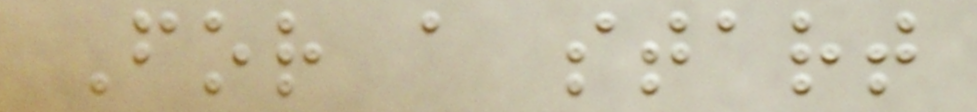For a start
